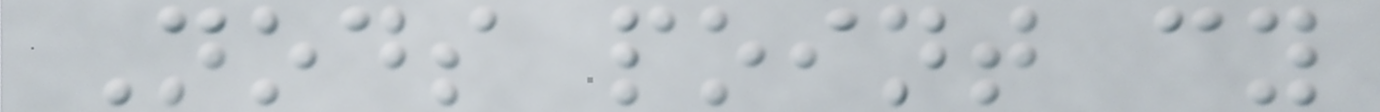Nods point cy
